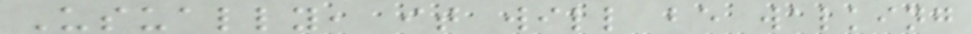Usually, it will be walking
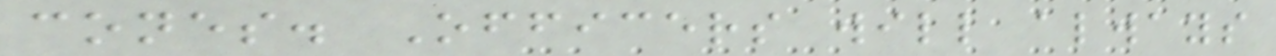cones. Officers will always
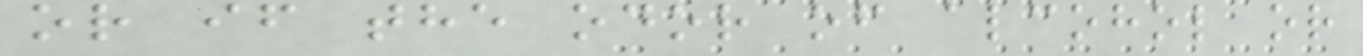or if the odor of alcohol or
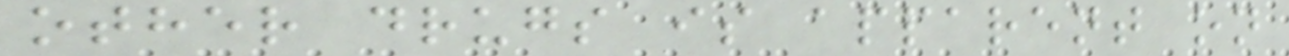other drugs is apparent on
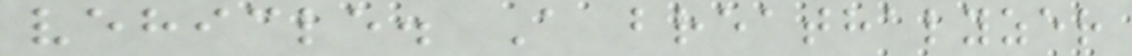vehicle. A breathalyzer
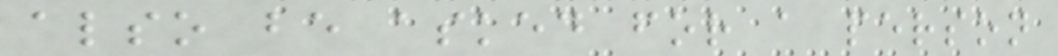also be asked for a person
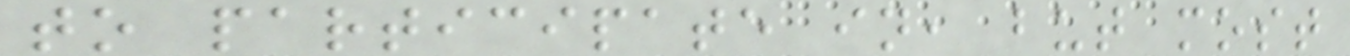to participate in, but most
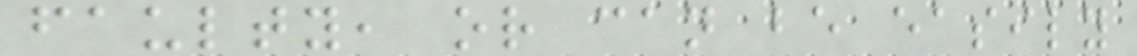faulty, or can be easily
